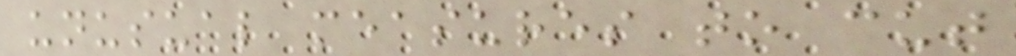unusual measures to cut
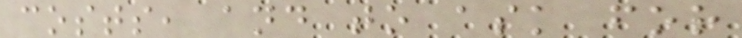costs, and to ask for
